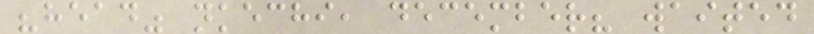"head" nkechi, december? waited
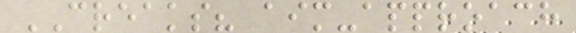CREAKS? aim-approach
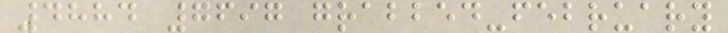4884 7697 grabbed-february
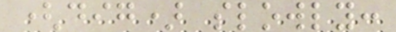(dig) slowly:
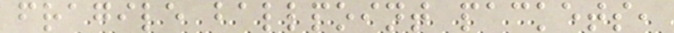fragile ballpoint packets,
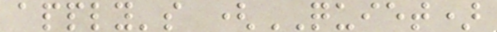apply's (QUIET)
